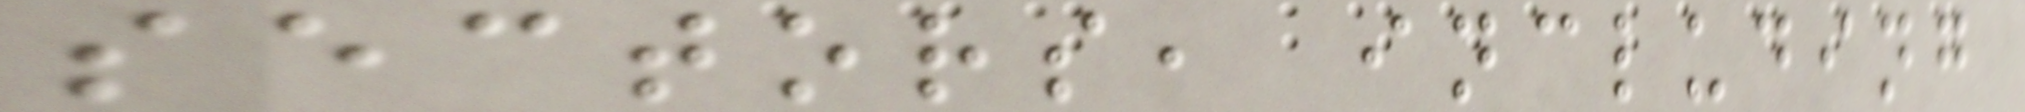sectors, including
